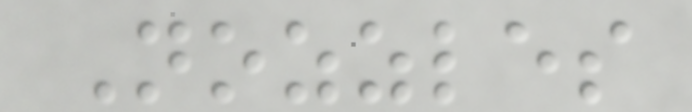Nozzles
